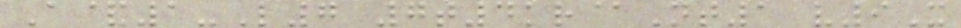A&1-L7 7t4kr@Nt1 v9X
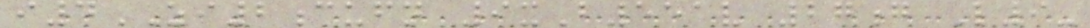i4ZI2cufn 9xB551v 27g L9-
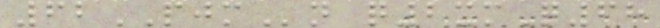62PJMn q2xmQ68
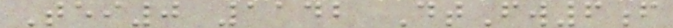Tei0 1142 DtFw6f
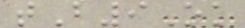tB9Ok
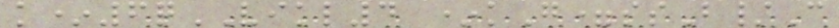k*6qVIKL4 *kG=ssB/C
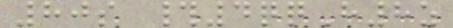80s #4qqH8z
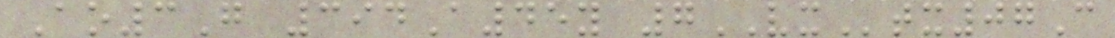Ao3G 394A45y 7VXtx07C
